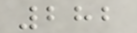282
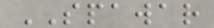SPAWAR
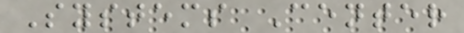Systems Center
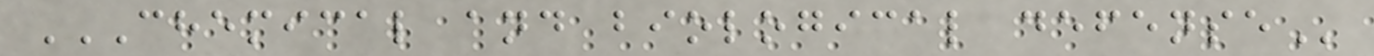CHEMICAL AND BIOLOGICAL DEFENSE
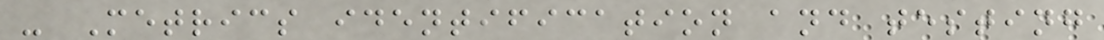- Metrics identification and testing
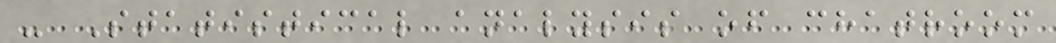- Statistical analysis of chatroom
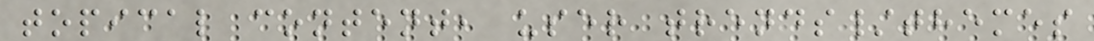topical content, user trends/themes
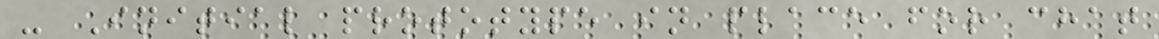- Initial prototype in place for chat
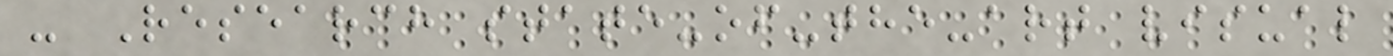- Research state-of-the-art visual
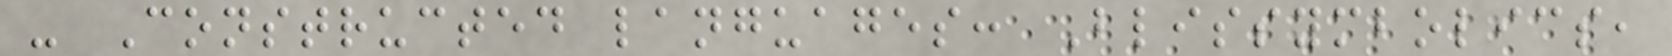- Constructed languages: Blissymbolics,
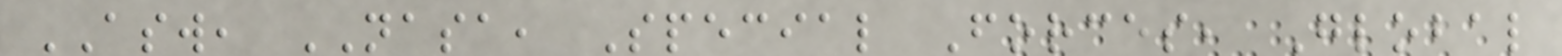ASW, NASA, Special Forces, Global
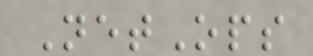NetOps
